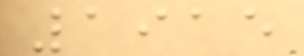1915
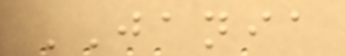JANIA
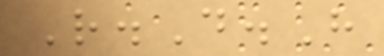R.D.H
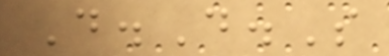D.D.S
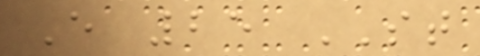E 25 ST
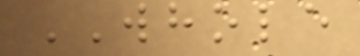WHOLE
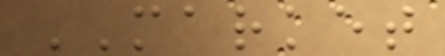MARKET
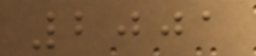2001
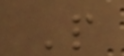P
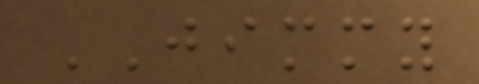JIMMY
